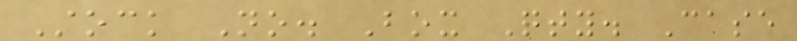Stock No. Box Qty. Case
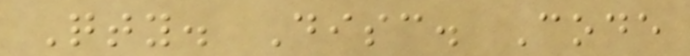Qty. Disc. Code
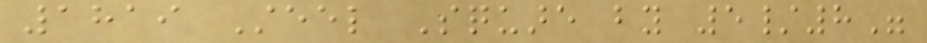1819 Steel Square by 5/8"
